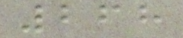268
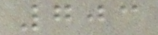703
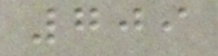709
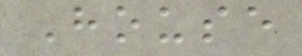House
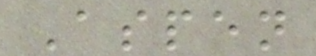Aspen
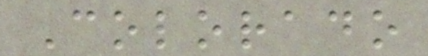Colorado
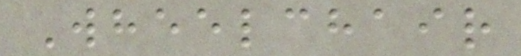Wheelchair
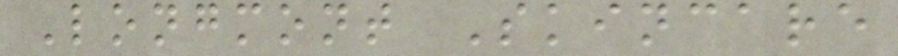Longmont Skincare
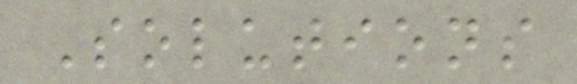Solutions
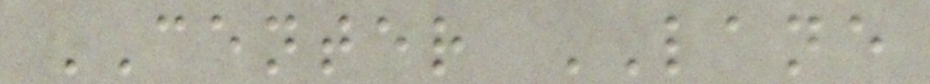CENTER LANE
